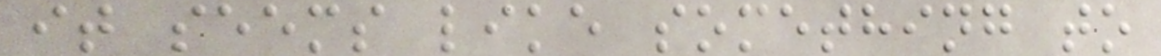it seems like something to
